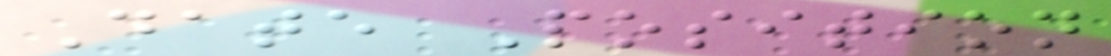Date Position
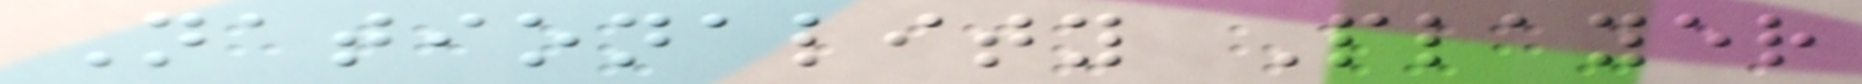Nationality Player
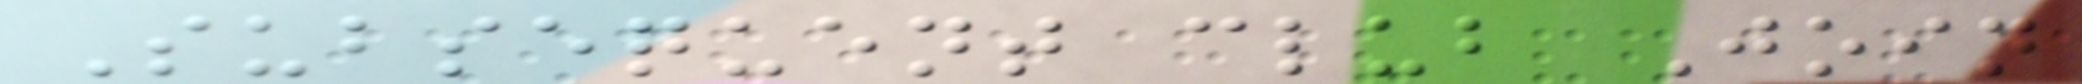Subsequent club Join
